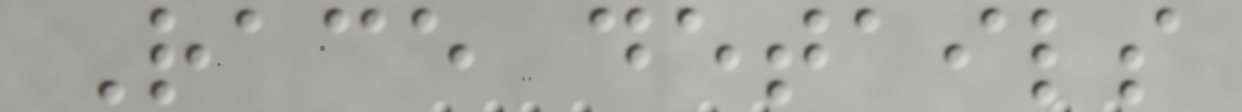Race details
